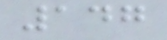147
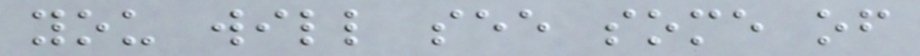you will see some of
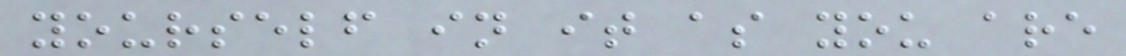yourself in it as you are
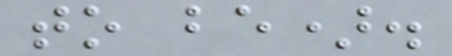to be).
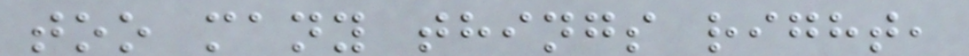too many things right,
